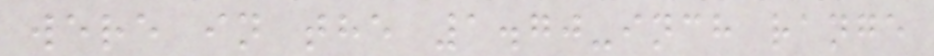were in the 1.70-inch range
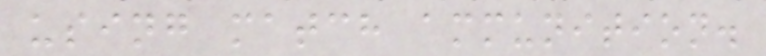using match ammunition.
